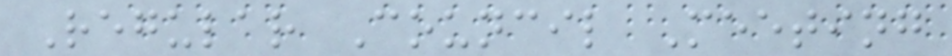Regular Council Meeting
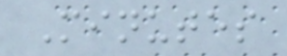Minutes
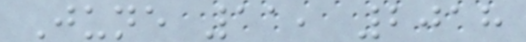June 11, 2018
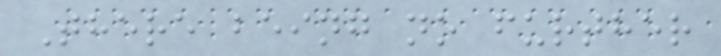There being no further
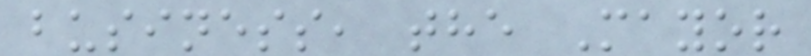business, the Mayor
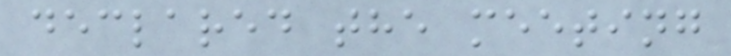declared the meeting
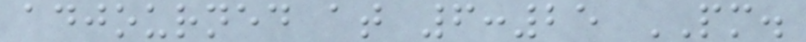adjourned at 6:25 PM.
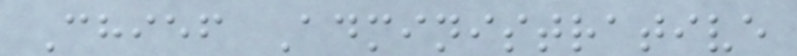Chief Administrative
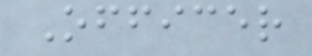Officer
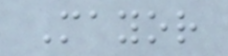Mayor
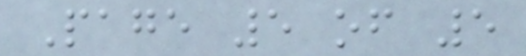Page 5 of 5
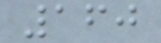160
